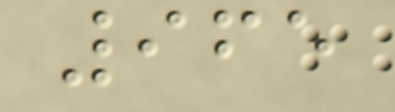965
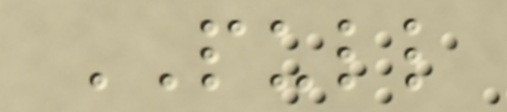PULL
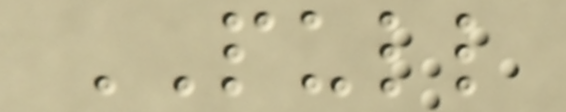PULL
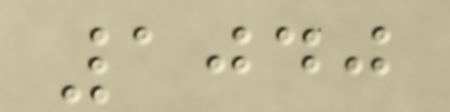1040
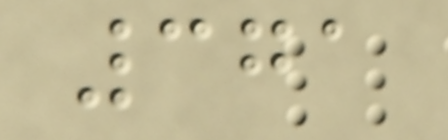371
